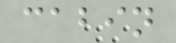cabin
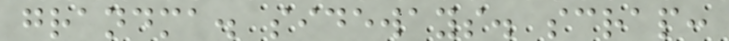grandma. sideways. scrap:
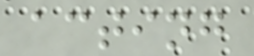acting
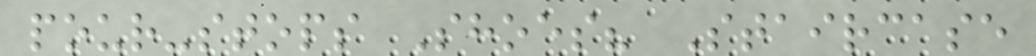pour-stops Shoes? Staircase
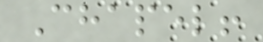Chapel!
